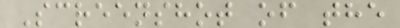Screenshot of the
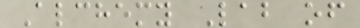Alchemy Lab of
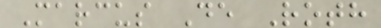Marcus De Roth
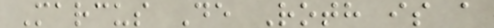Marcus De Roth is a
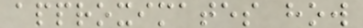approximates how
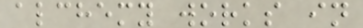alchemy works in
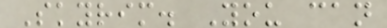Skyrim. You can
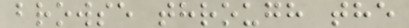browse through the
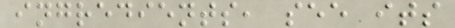ingredients, see its
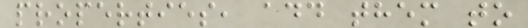properties, add them to
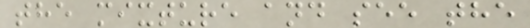the mixture and see the
